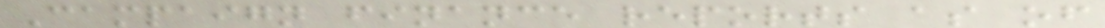Campaign finance reports as of
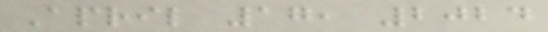April 17, 2024
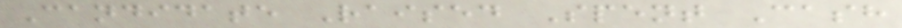Candidate Raised Spent Cash
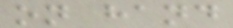on hand
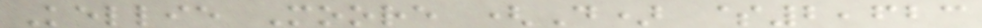Kellie Moore (D) $2,623
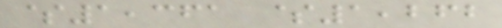$1,361 $1,262
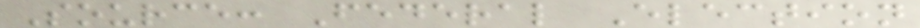Source: Federal Election
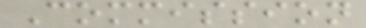Commission
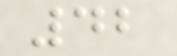42
